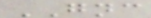GNC
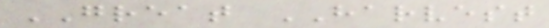GREAT HARVEST
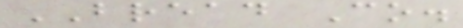BREAD Co.
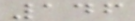146
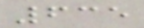635
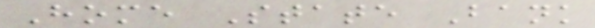Home State Bank
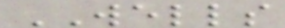WELLS
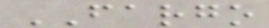FARGO
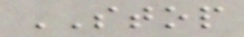STOP
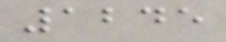1245
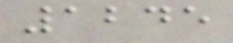1245
